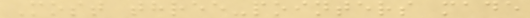Most three-pointers made
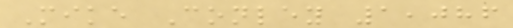Mike Conley 1,086
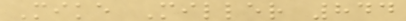Mike Miller 844
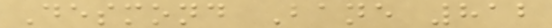Desmond Bane 812
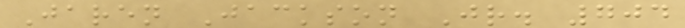Jaren Jackson Jr. 704
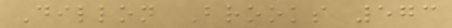Dillon Brooks 573
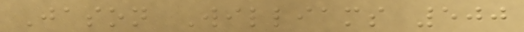Jason Williams 500
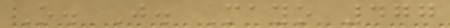O. J. Mayo 477
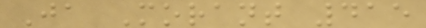Ja Morant 415
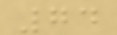74
